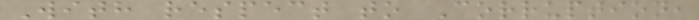With respect to Corruption,
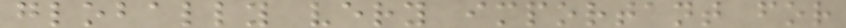globally very important for
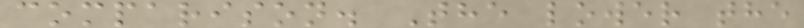comparison. The lower the
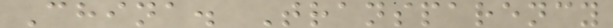China. Transparency
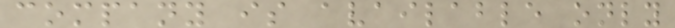company is available only
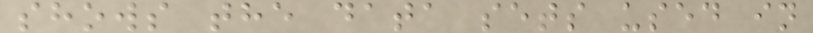shows the data sets used in
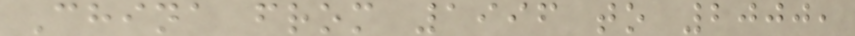China from 1996 to 2000,
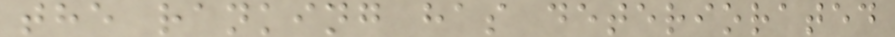the ranking has deteriorated
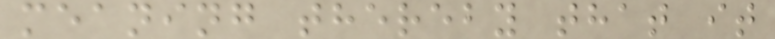meaning thereby that it
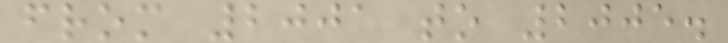from 2001 to 2005.
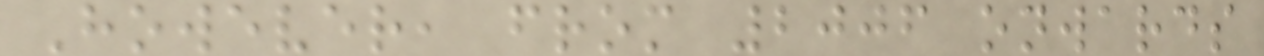However, from 2006 onwards
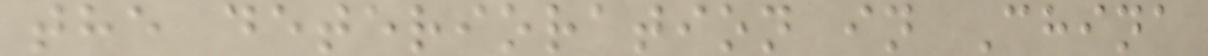the deterioration in China
